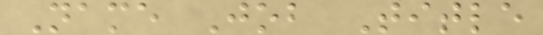Name Job Title
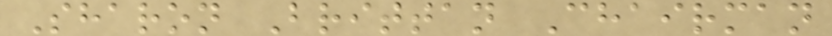Sharon Brittan Chairman
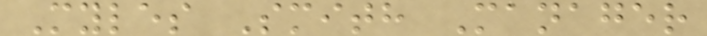Myles Smith Manager
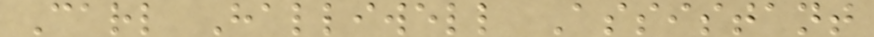Carl Halliwell Assistant
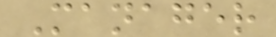Manager
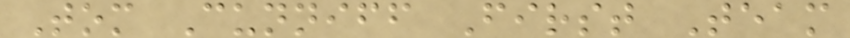Tom Cunniff First Team
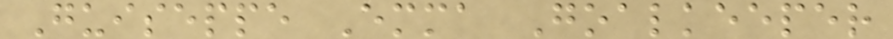Guiseppe Emma Goalkeeper
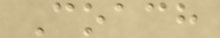Coach
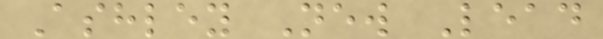Ashley New Lead
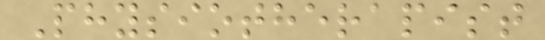Physiotherapist
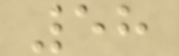58
